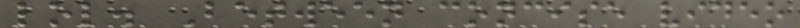lol. Between concise video
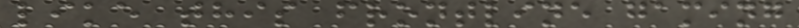like this frontline gaming
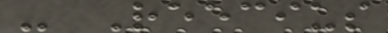- Reecius
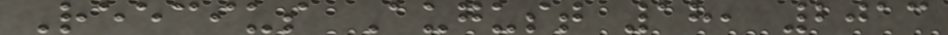Reecius August 18, 2013
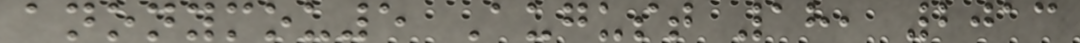anonymou5 August 18, 2013
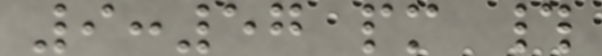9:57 pm #
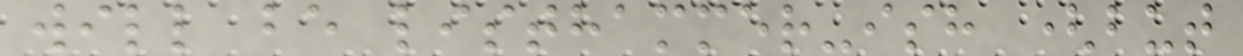will be listhammer-ish (but
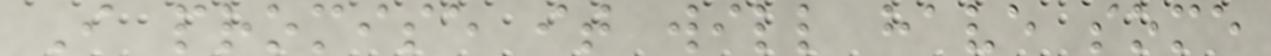I promise it will have some
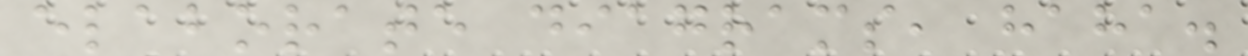elaborate diagrams, haha.
